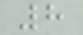8
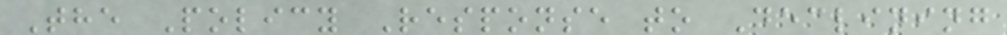The Policy Response to Declining
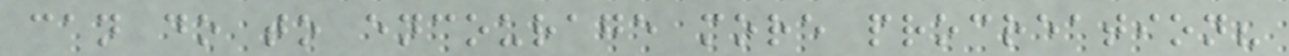can do to encourage more procreation?
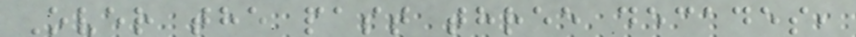Over the past three decades,
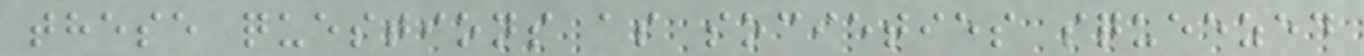these questions as societies squeezed
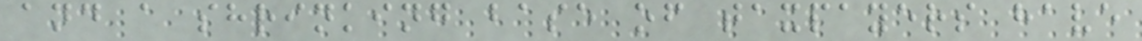and a shrinking base of taxpayers have
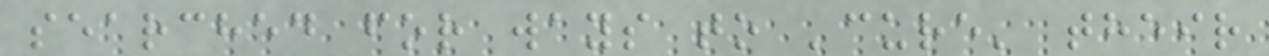searched for ways to 'cure' their
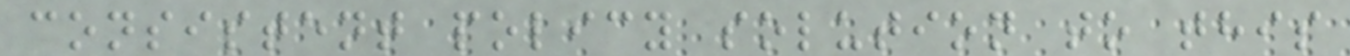consistent policy solution to this
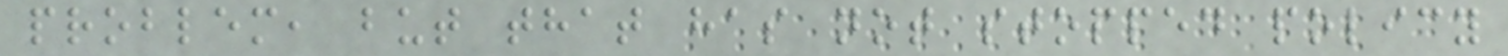problem, but that has not stopped policy
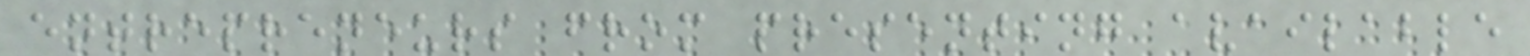entrepreneurs from presenting available
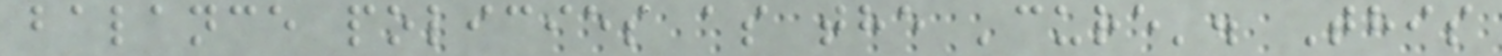balance policies as the 'cure'. This
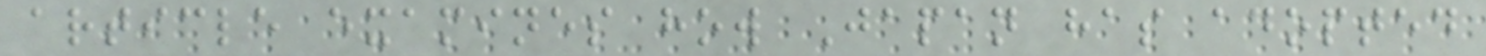article examines how Japan has adopted
